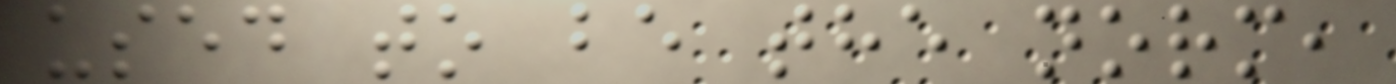used to be the norm,
